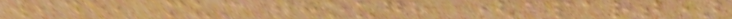wide, mum though (apart)
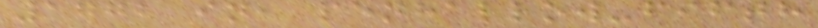1772 in, penhallow-fifth
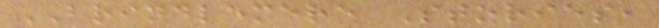BRINDLEMERE Stories,
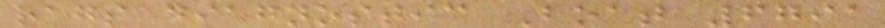rags diagnostic Boat 6791
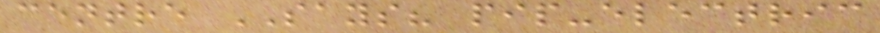centre SAYS? pip-electric
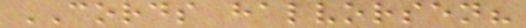CORDS halvorsen?
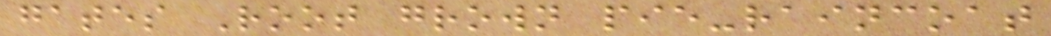gates Root grown pie-raincoat
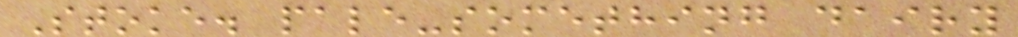Stoke. pale-something dairy
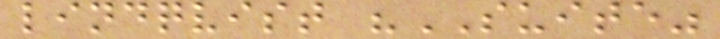lindqvist "SUITE"
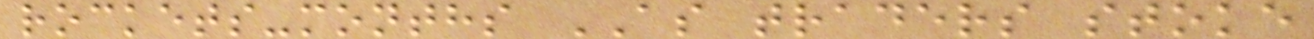rockets-months AS traders stoke
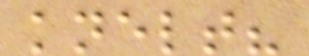knelt?
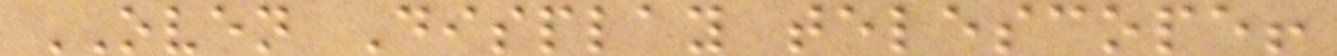OVEN Display telescope!
